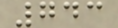743
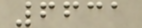6631
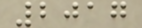2017
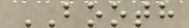BOOTH
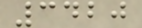3420
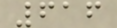616
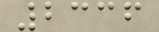2336
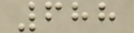688
